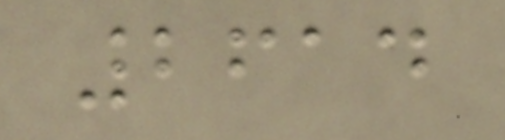2614
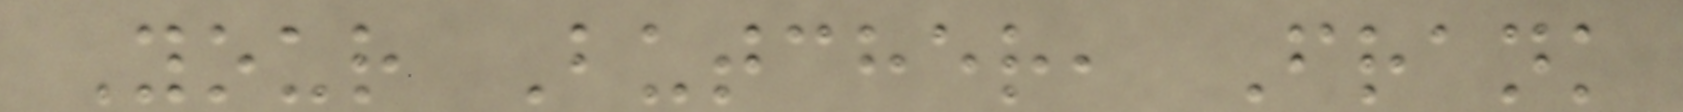Your Butcher, Frank
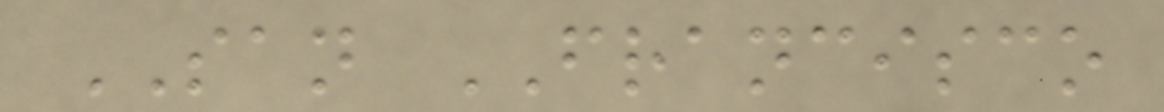SAN FRANCISCO
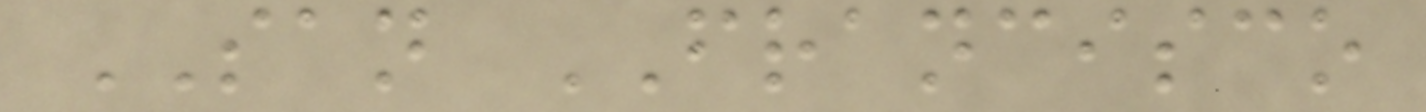SAN FRANCISCO
